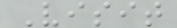Visit
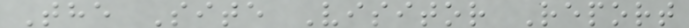The Site Visitor Report
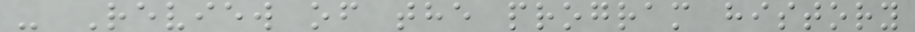- Review of the program history
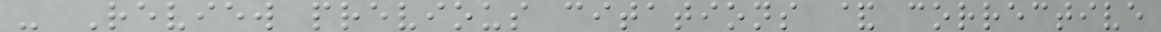- Review previous citations & corrective
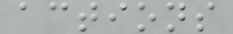actions
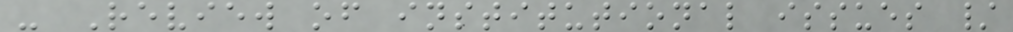- Review of institutional issues /
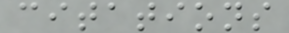citations
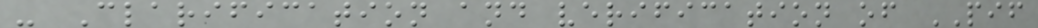- Clarification and verification of PIF
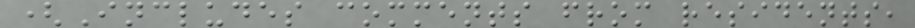(Includes comments from residents,
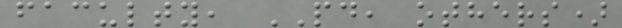faculty, PD, others)
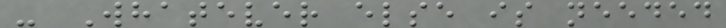- Whatever else is needed
